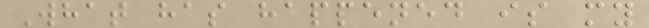What has happened is my
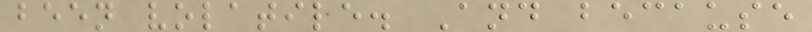been volatile. And because
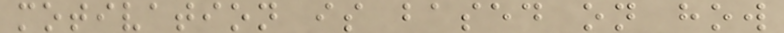motivation is based on how
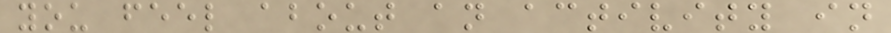you feel about an activity in
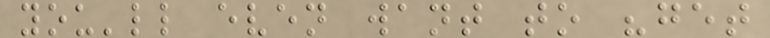you'll even want to "get
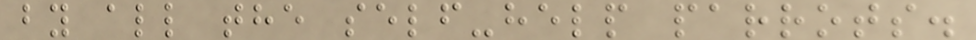by all the self-help parrots.
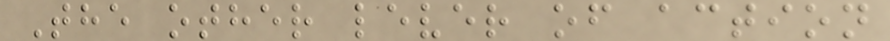The other lever of action
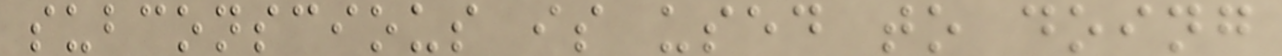subconscious is used to doing
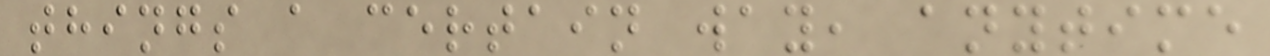things a certain way, anytime
